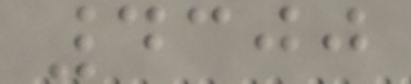4300
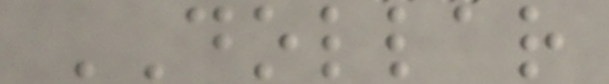DOLLAR
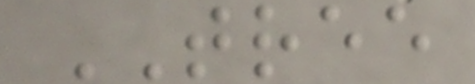TREE
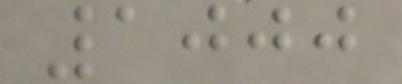1000
